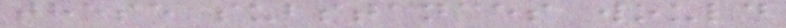these substances would
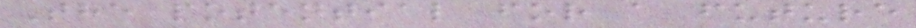The potential for a future
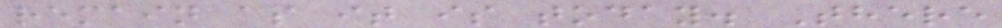remain as it is today. There
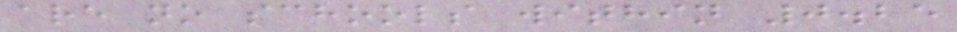are no schools within 0.25
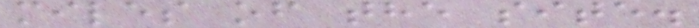miles of the site.
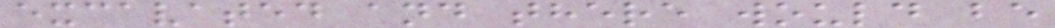excavated and there would be
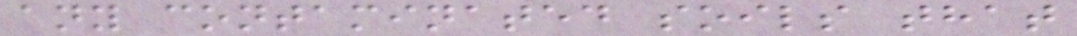any contaminated soils that
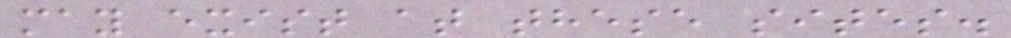may exist at these sites.
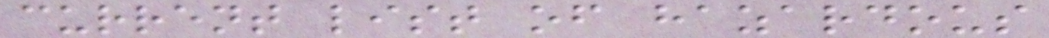current list of hazardous
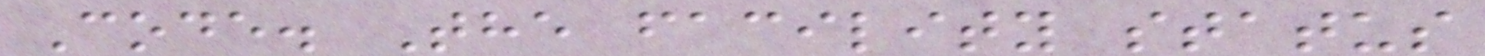Code. The facility status
